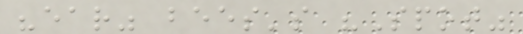"ear" bees's "Spot"
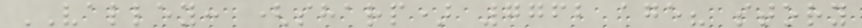VALLEY: (sharp) 7762 age? story
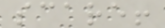scare!
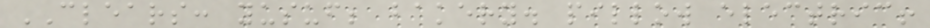CLEARS: yusuf; bakery. pillow electric!
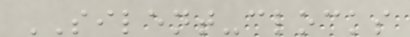SILENT-clocks
